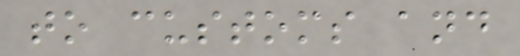to customs and
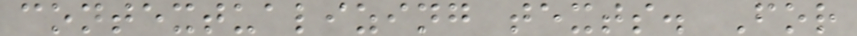contextualizing texts. For
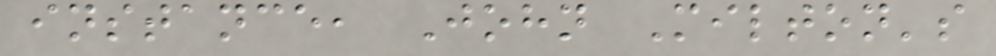instance, John Milton's
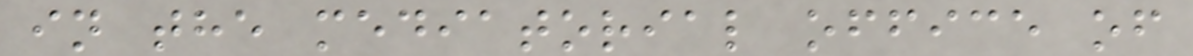in the mediatorial office of
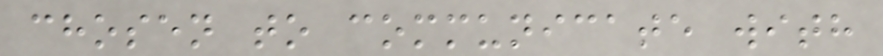chosen to communicate with
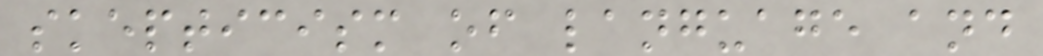skepticism of language and
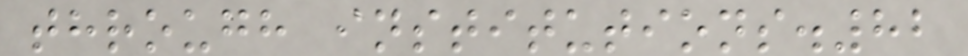through institutions.82
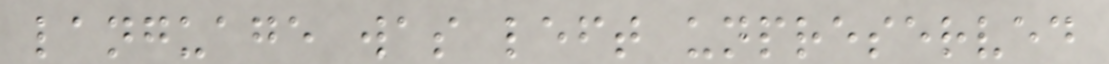language was left unpreserved
